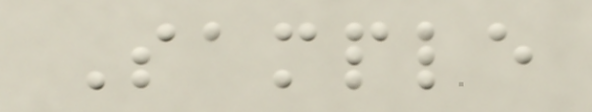Sample
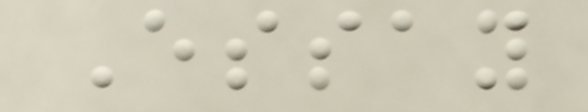Essay
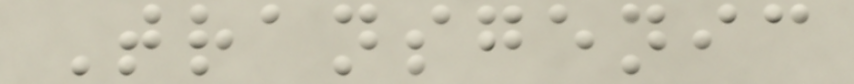Transgenic
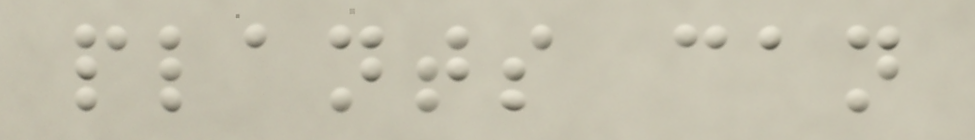plants can
